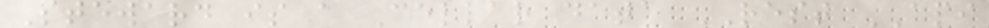Steward is a Cellar data REST API
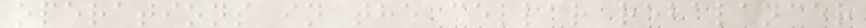operations in the cellar rebalancer
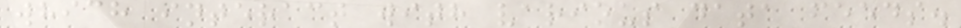which interact with various data feeds.
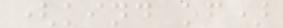(kind of)
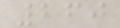260
